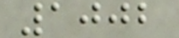1002
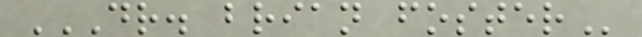DR. BRIAN FOSTER
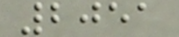2051
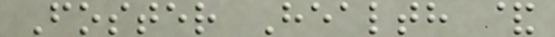Foster Health &
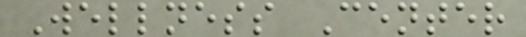Wellness Center
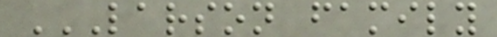LARSON FAMILY
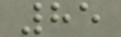85
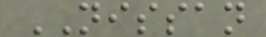NISSAN
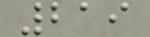219
